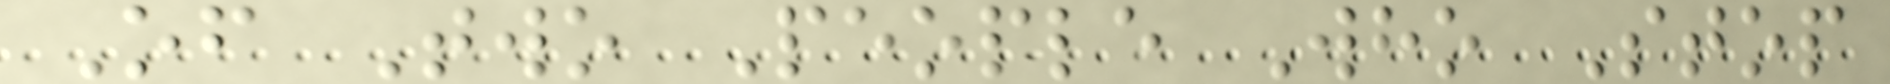Of Two People Who Stop
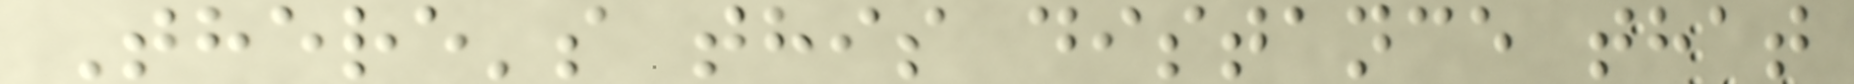There's this distance that
